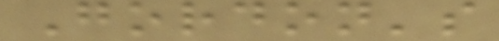Gordon's
